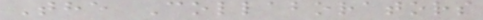The Collaborators
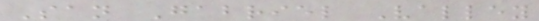San Gabriel Valley
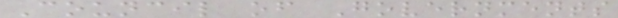Council of Governments
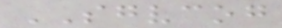SGVCOG
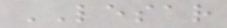LESAR
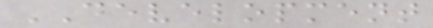DEVELOPMENT
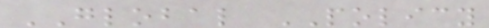GLOBAL POLICY
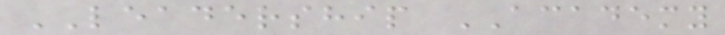LEADERSHIP ACADEMY
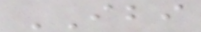IBI
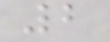2
